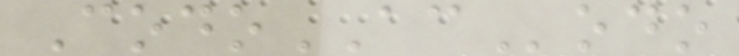CodoACodo
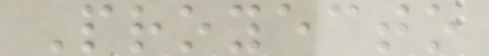Proyecto
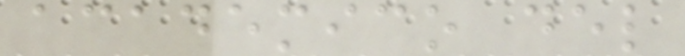academico del
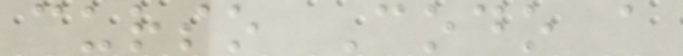curso Codo a
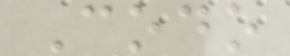Codo
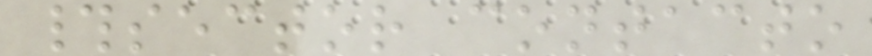#sector contacto
